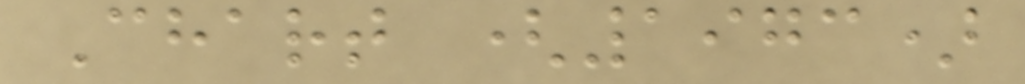Chart (1973)
